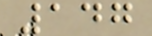147
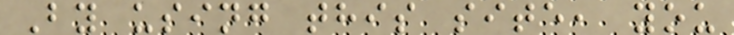By using this site, you
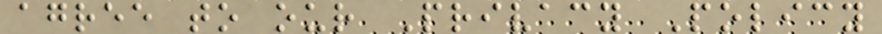agree to our Privacy Policy
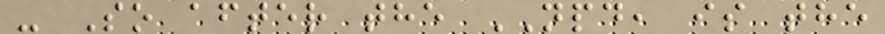- So after the NPD, is the
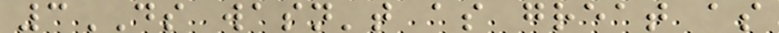3DS wasn't as great as
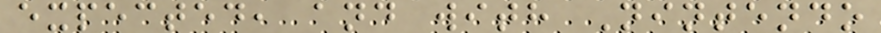expected, and with Nintendo
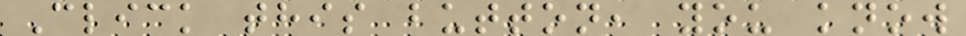Click this button, you know
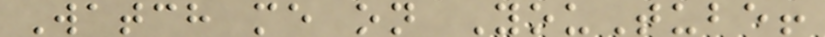Watch me on YouTube!
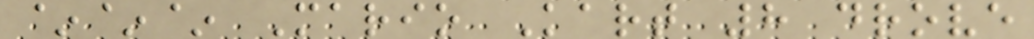~~~ Mario Kart 8 drove
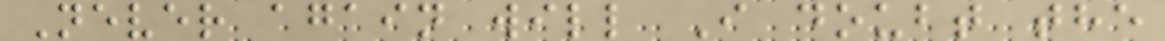Never again will I doubt the
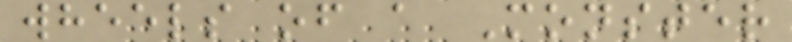wheels of a Monster
